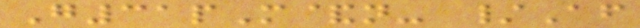G31pM&n- /Af
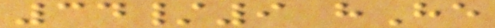34/9 hHe
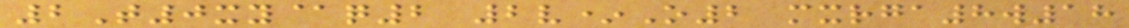2T0xy@q2 2v*O2 mxrga8w18
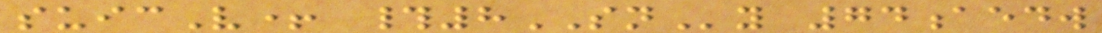suicV+ #8SNy 74aedw
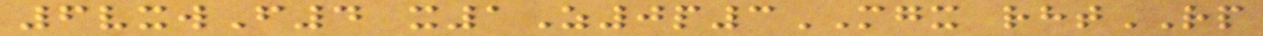6vxwF4 x1Z0p3MGX rhtRP
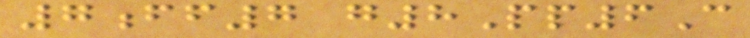7ff7 g8Pp6C
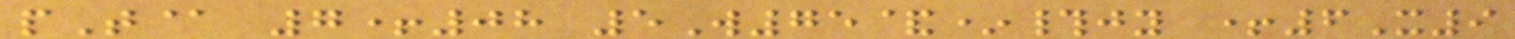pT@ 7+08 5W75&*#jy +6X9
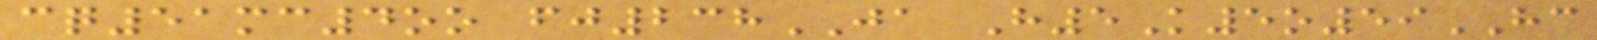cq51mc4oo fj238JA H5K5o59HC
